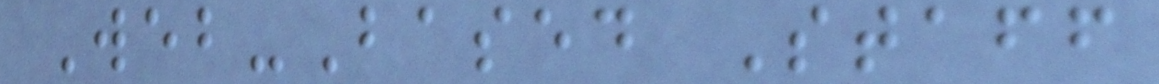Web-Based Staff
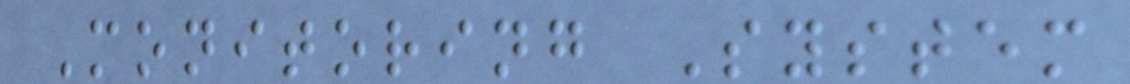Monitoring System
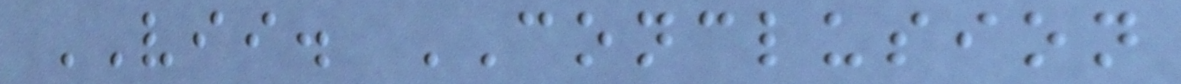VII. CONCLUSION
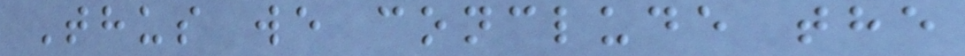Thus we conclude the
